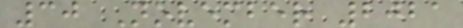30 November 2021
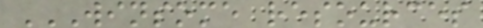WINSOME RESOURCES
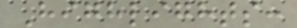Highlights:
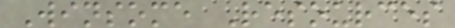Winsome Resources
